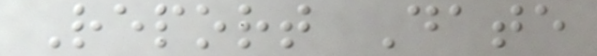Report Date
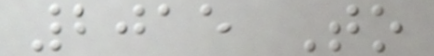2015 To
